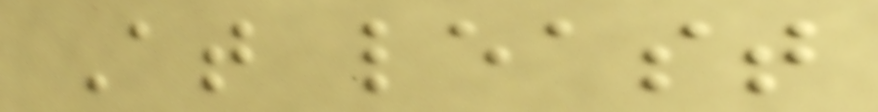At least
